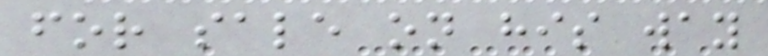for sale on his way
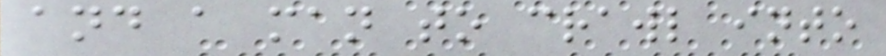and a man to crawl into
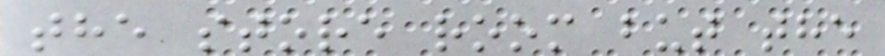the store room but the
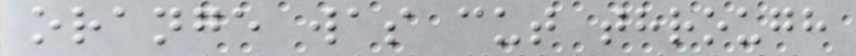orange was cut through
